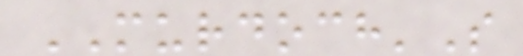MURDOCH'S
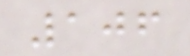106
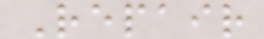Repair
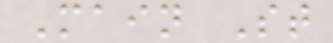Main St
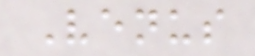Venus
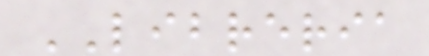LIBRERIA
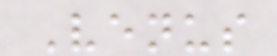Venus
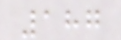187
